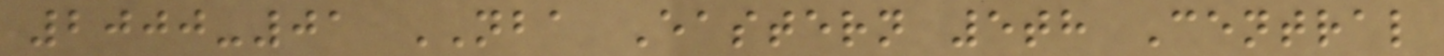2000-01 NBA Eastern 5th Central
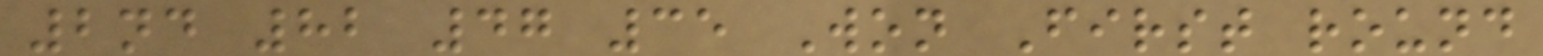2nd 82 47 35 Won First round
